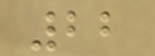22
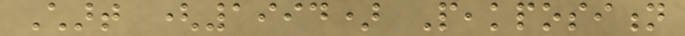Chart (1994) Peakposition
